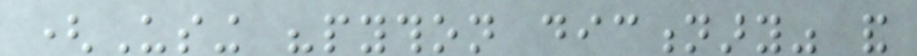(Using "python dictionary" and
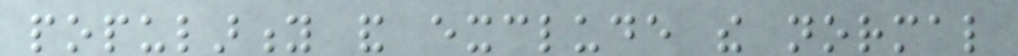popularity and exclude the normal
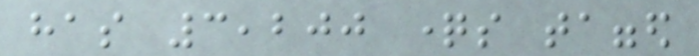has 3,200 questions tagged
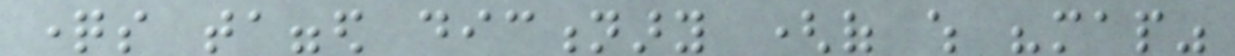questions tagged dictionary (of which "map"
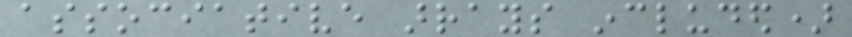associative arrays included)
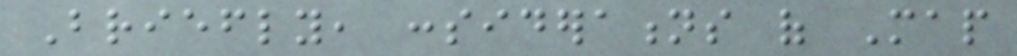Briefly, considerations of Map
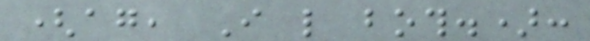(again, I like both.):
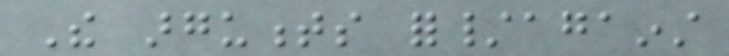The arguments for/against
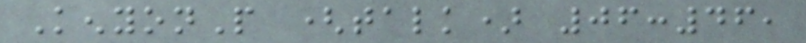KenyonP (talk) 06:46,
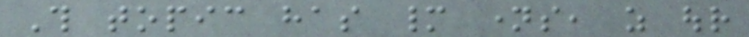This topic has many names, as our
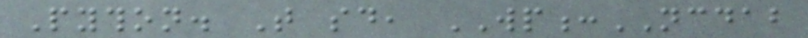Python. That said, WP:NCDAB
